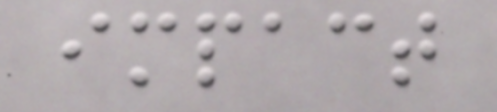impact
